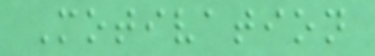Motivation
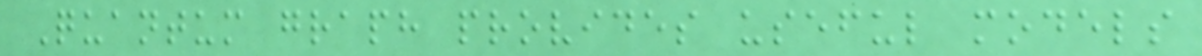Quantum graph provides useful models
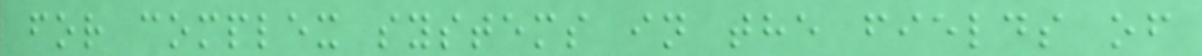for complex systems in the fields of
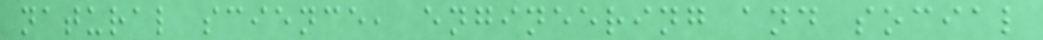natural science, engineering and social
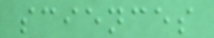sciences
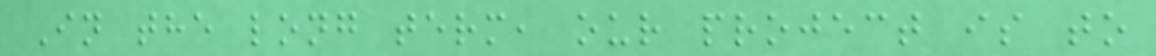In the long term, our project is to
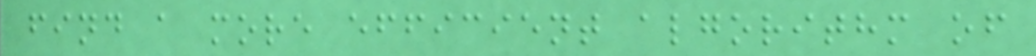find a more efficient algorithm of
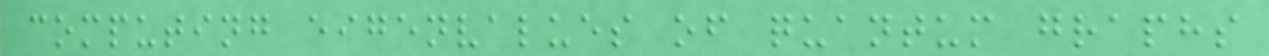computing eigenvalues of quantum graphs
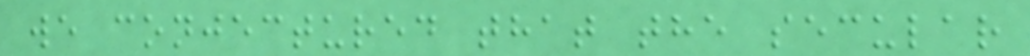we conjectured that the secular
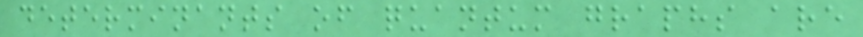determinants of quantum graphs are
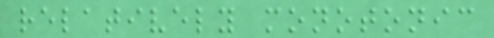relatively monotonic
